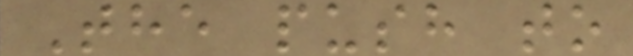The push to
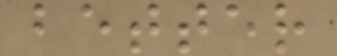better
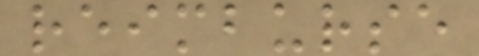reimburse
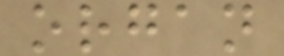organ
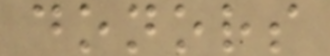donors
